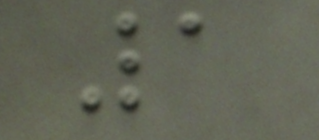1
